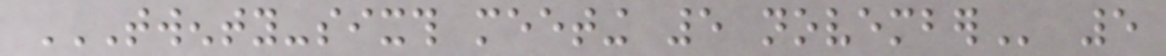TWENTY-SIXTH MEETING 5 NOVEMBER 5
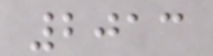2013
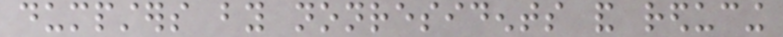dumpsters by nonresidents and reducing
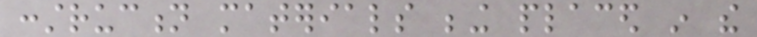construction materials being placed in the
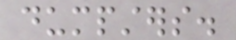dumpsters.
